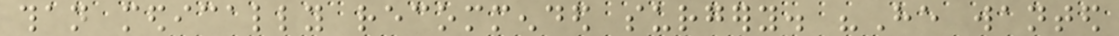than medically recommended surgery. "He wanted
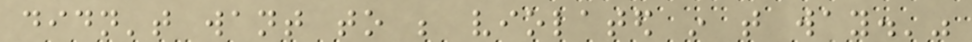didn't want to be violated in that way.'"
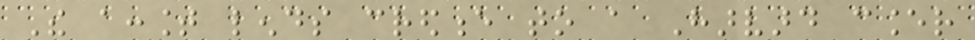The account lends credence to a Harvard cancer
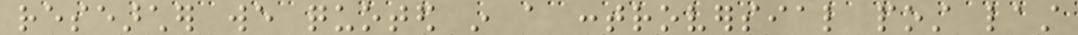researcher we quoted in a controversial post last
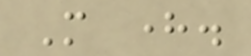More here.
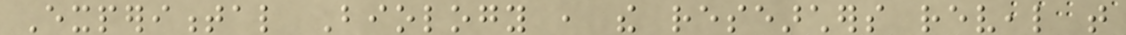Experimental Biology , the researchers reveal that
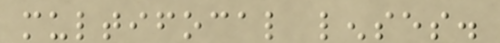multifocal lenses.
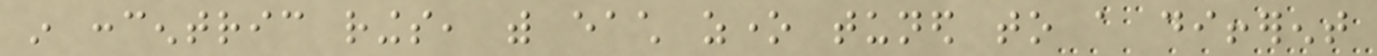in concentric rings, with each zone tuned to a different
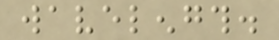wavelength.
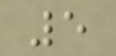5
